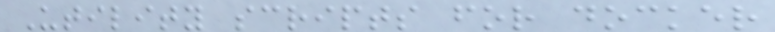Utility scripts for docker
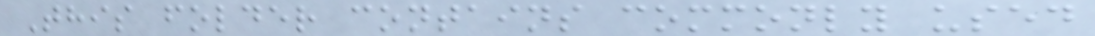This folder contains commonly used
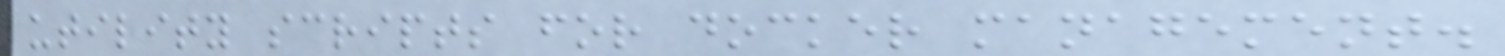utility scripts for docker management.
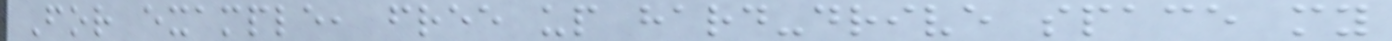For example, free up hard-drive space my
